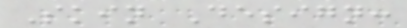Skin Design:
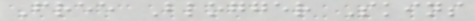Free Blogger Skins
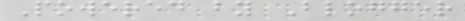Powered by Blogger
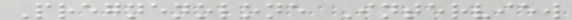Pregnenolone Interview
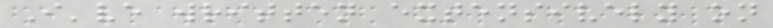I've written extensively on
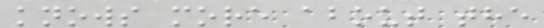knows more about the
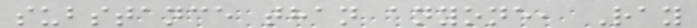substance than anyone, Ray
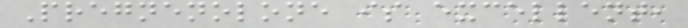Pregnenolone is excellent,
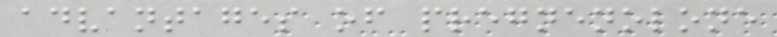advantages of pregnenolone
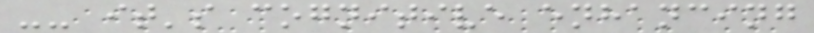-- it's cognitive enhancing
